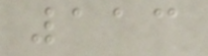113
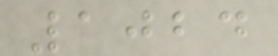1024
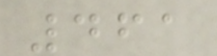461
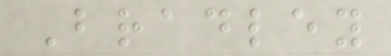Bradley
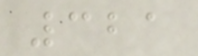321
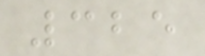325
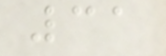31
